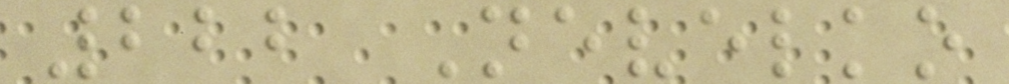222 Nevelko
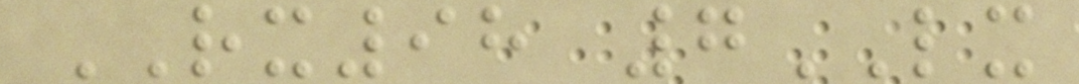RX98 7LX
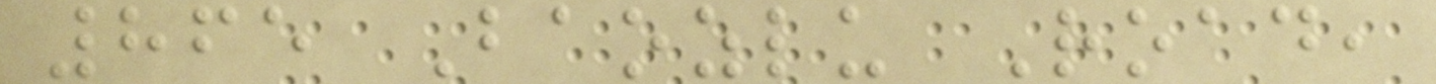865 Baozlu Road,
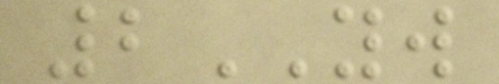2YW
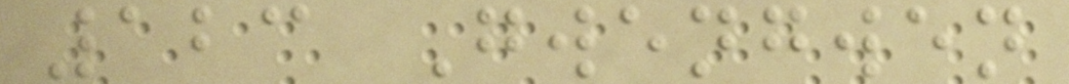123 Gwengwen
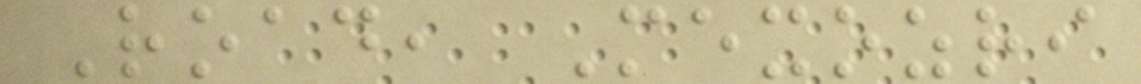Road, Mexozri
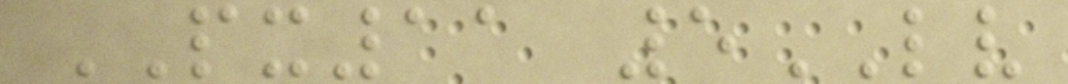PX11 5LV
